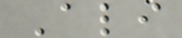Ali
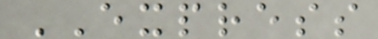EXPRESS
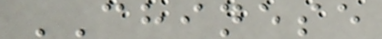CHINESE
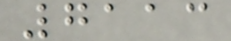7113
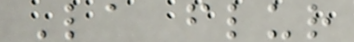La flur
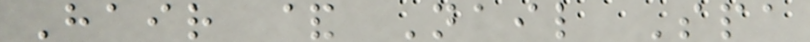Hair & Nail Spa
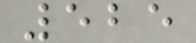525
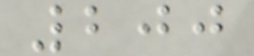200
